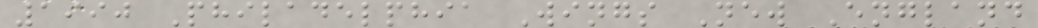1990 Philadelphia Wings New England
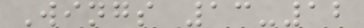Wings 13-12
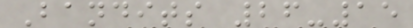Bandits 26-15
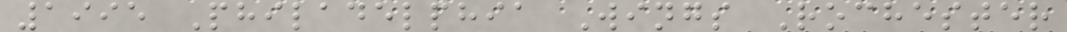1995 Philadelphia Wings Rochester
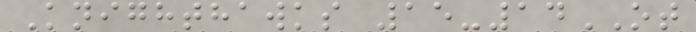Knighthawks 15-14OT
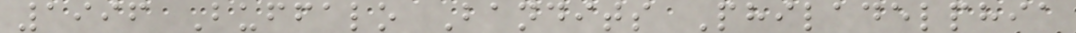1996 Buffalo Bandits Philadelphia
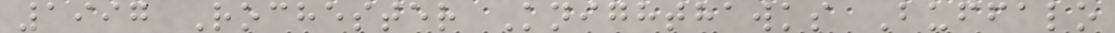1997 Rochester Knighthawks Buffalo
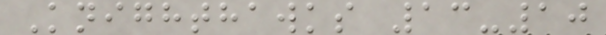Knighthawks 13-10
